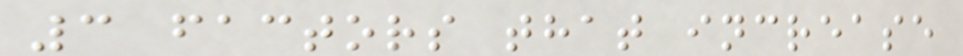3 factors that increase
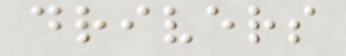drivers
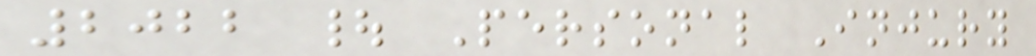2022 | Personal Injury
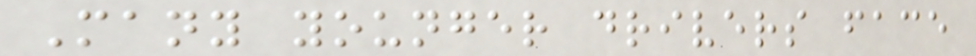Many younger drivers face
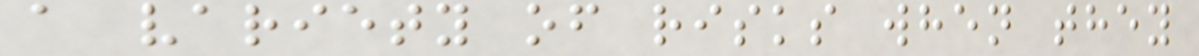a variety of risks when they
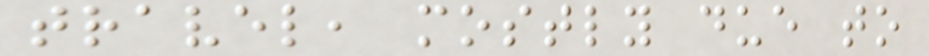travel, mostly due to
